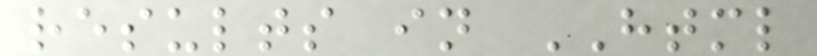results in HTML
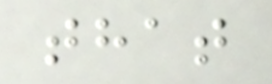that
